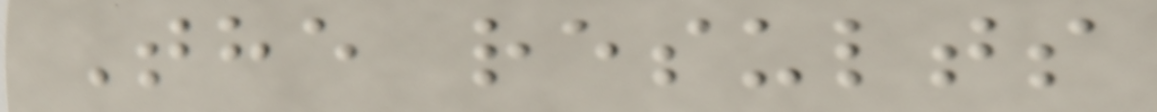The results
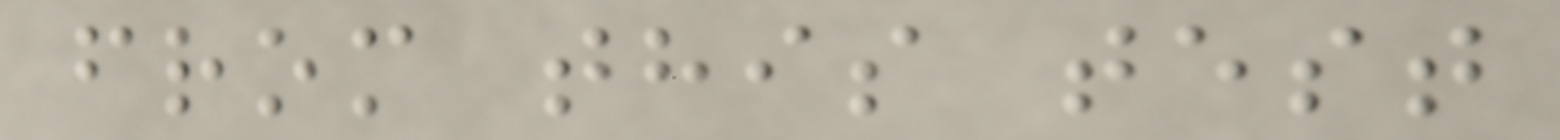from this test
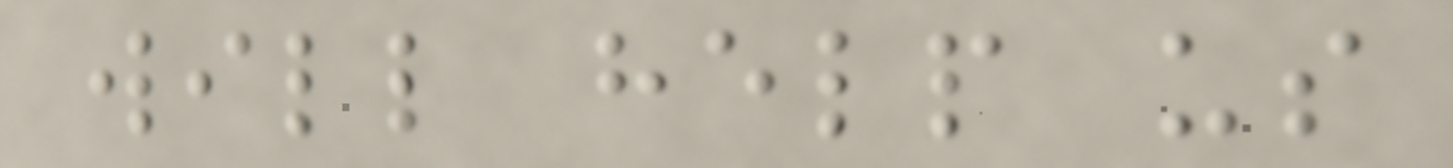will help us
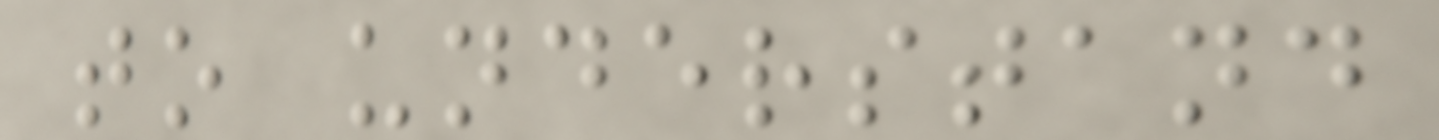to understand
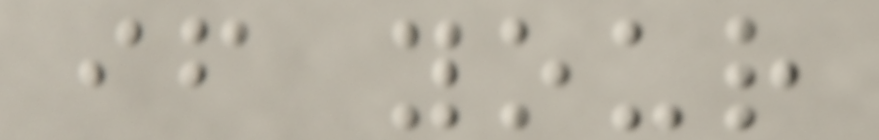if your
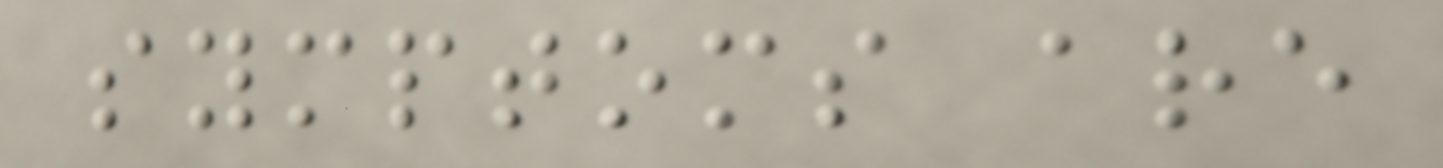symptoms are
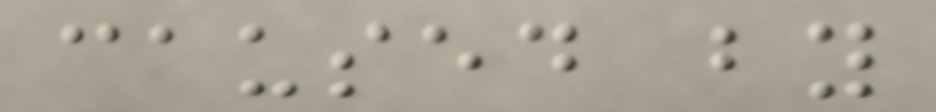caused by
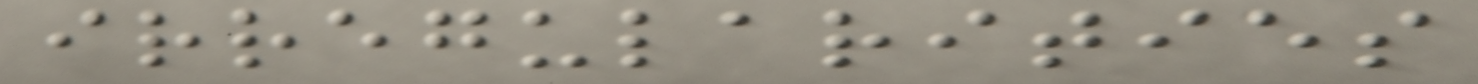irregularities
